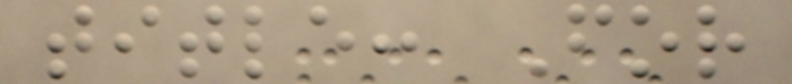title: For
